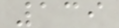139
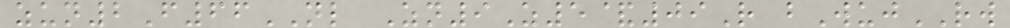zun2F66NL Zn9Z5&09R bWujRW
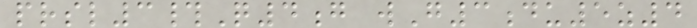prsl3#Q4g wG3du5z4
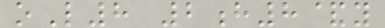oL8 2h8&y
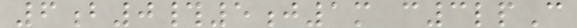6b0#5j1m c3lpC
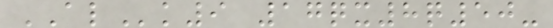ALk9 17qx8q50-
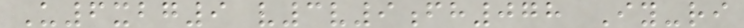U6xbg9 v3v9fh078 Iy-ri
